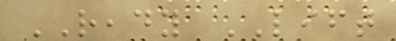READY LIFT
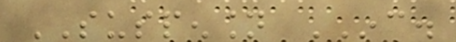SUSPENSION INC.
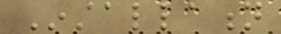Installation
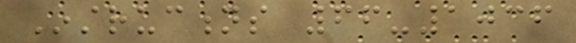Instructions 66-1036
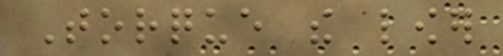Torque the lower
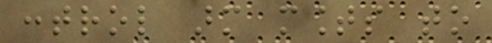control arm mounts to
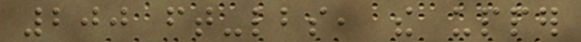200 ft-lbs, the upper
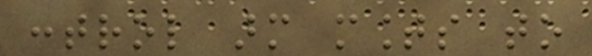control arm mounts to
